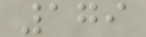179
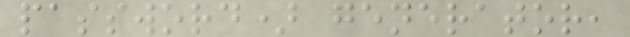password) generator,
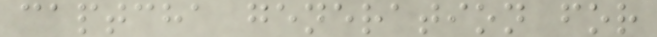captcha generation for
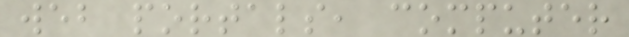web portals, computer
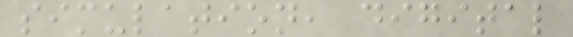simulation, digital
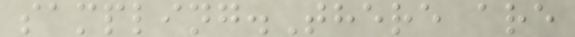sampling.There are
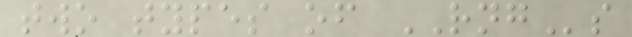two types of RNGs
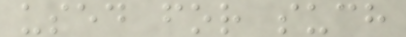used for such
